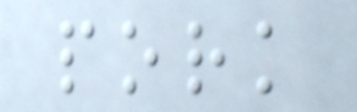pork
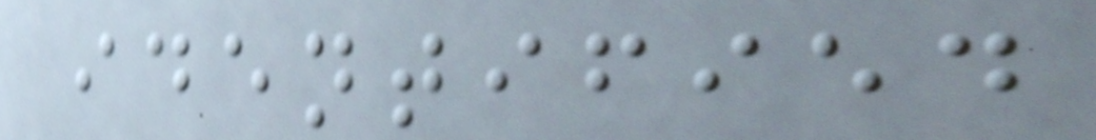identified
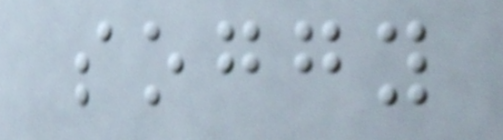soggy
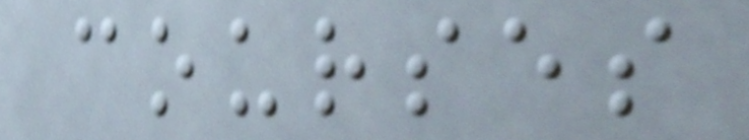courses
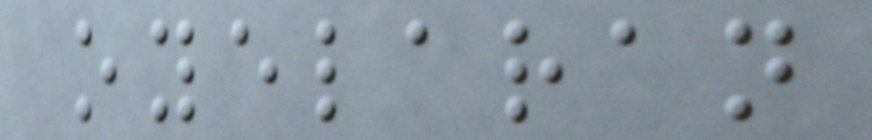oyelaran
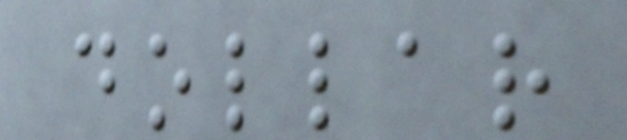dollar
